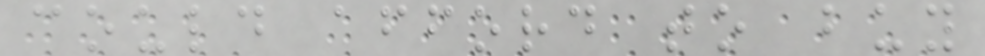could afford to buy
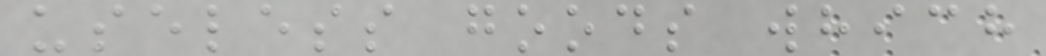useless goods which
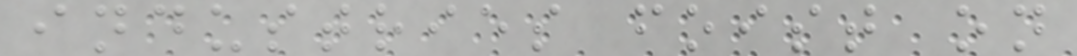industries foist on
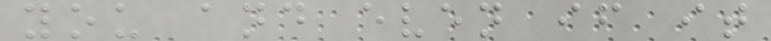you and even if it
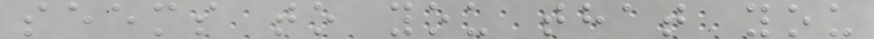seems to you that you
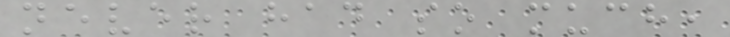never had so much,
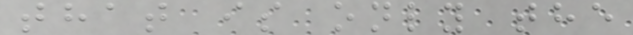that is only the
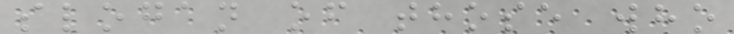slogan of those who
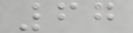67
